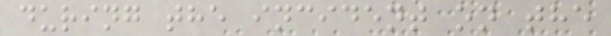during the incident on the
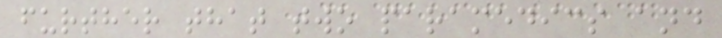further that two paramedics and
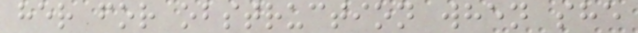her for obstruction when she
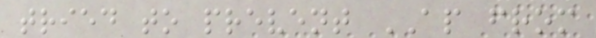tried to prevent AP from
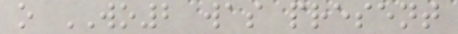o WO2 was present
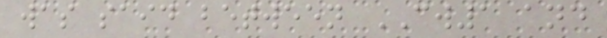was said between CW1 and
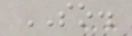SO.
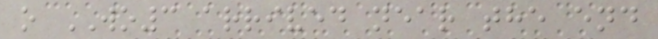o WO3 arrived near the end
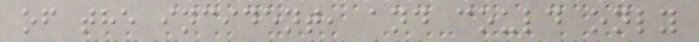of the incident, and could only
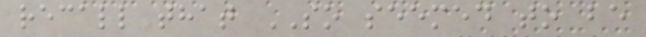recall that SO seemed to be
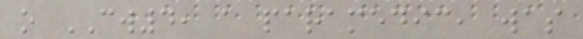o CW4, a paramedic, was
